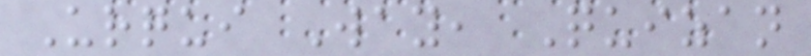Urqui Way, Quizan
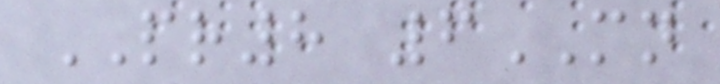PR8 6MN
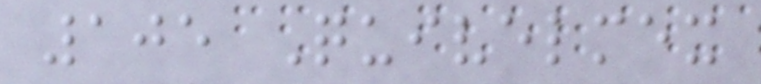105 Quivelmex
